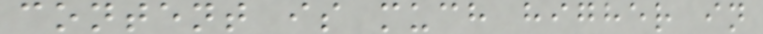content is much higher in
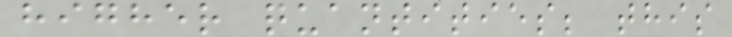higher quantities; this
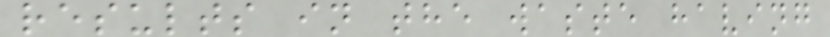results in the waste having
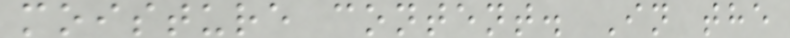moisture content. In the
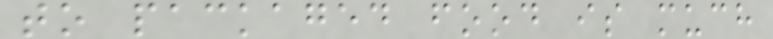to packaged food is much
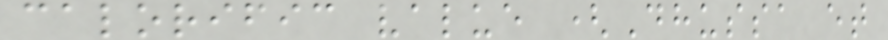calorific value (Dhussa et
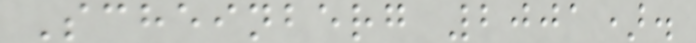Scheinberg 2001).
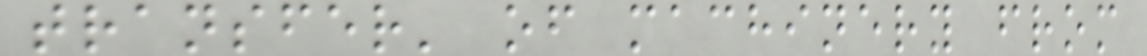transfer' of machinery from
